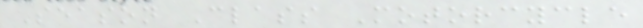Season Class Motorcycle
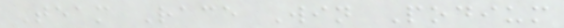Team Race Win Podium
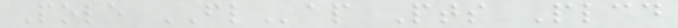Pole FLap Pts Plcd
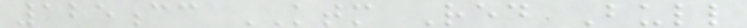125cc KTM Red Bull
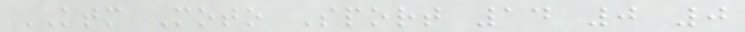KTM Moto Sport 14 0 0
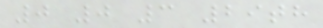0 0 3 29th
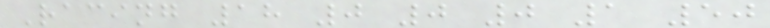Racing 18 0 0 0 1 50
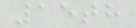15th
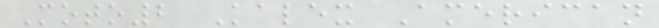Moto2 Kalex American
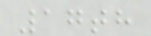17th
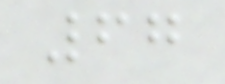67
